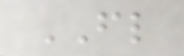FL
